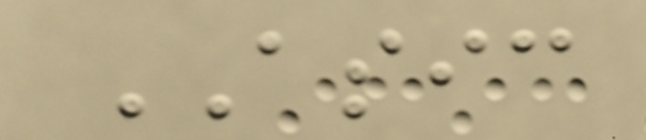ASIC
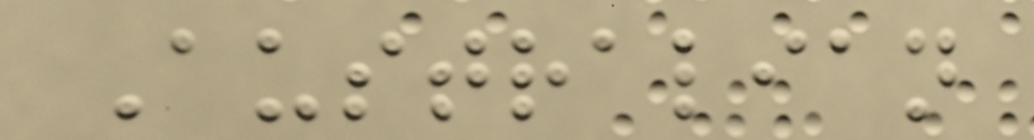Australian
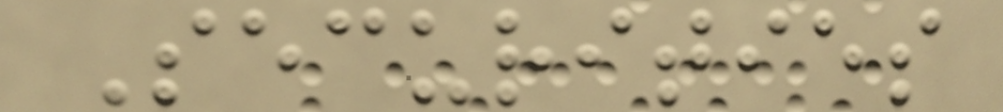Securities
